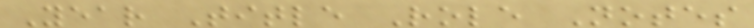Year Title Role Notes
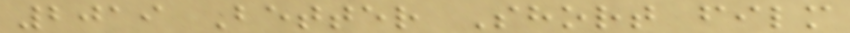2019 Better Short film
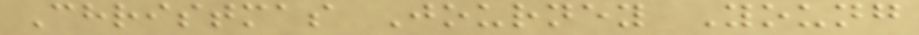Christmas Journey Young
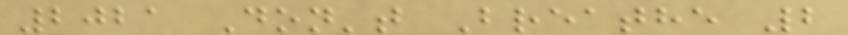2021 Don't Breathe 2
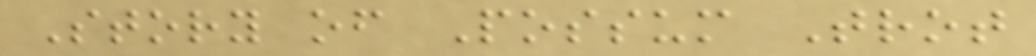Story of Possum Trot
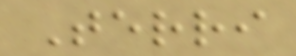Terri
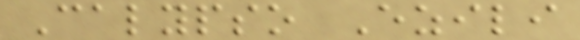Calypso Ezili
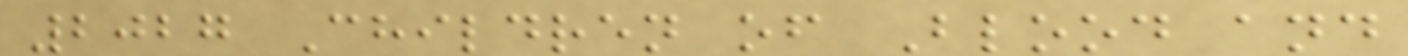2027 Children of Blood and
